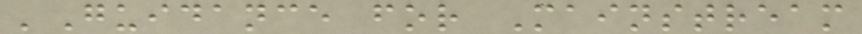'Guidance for Mainstream
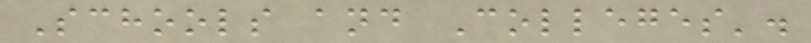Schools and Colleges'.
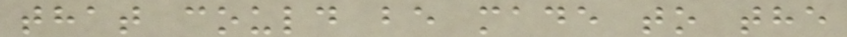that could be made to the
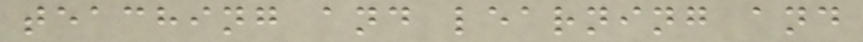teaching and learning and
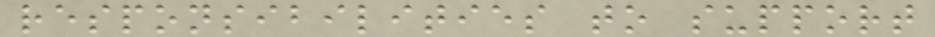responsibilities to support
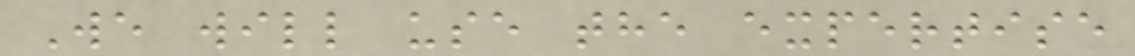We will use the expertise
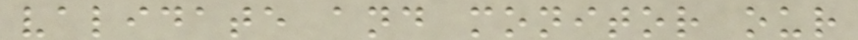validate and monitor our
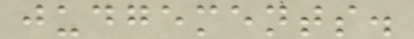judgements.
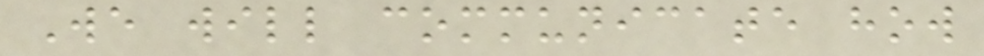We will communicate how
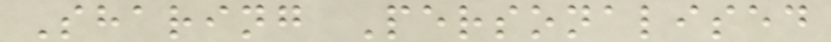Sharing Personalised
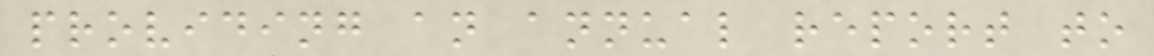providing an annual report to
